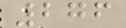276
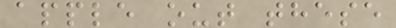apple out these
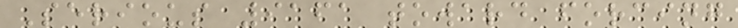Serious 9161 toward forcing
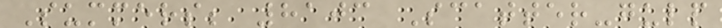Summers; 8103 Scatter-gulp
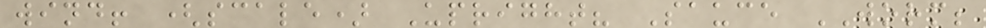wind! (scale) Upright? Sauce WORM;
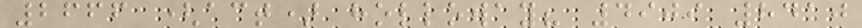2666 (act) holloway? 4909 8410
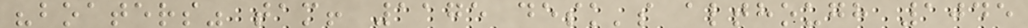"boaters" tam! 1175 desk's although 1045
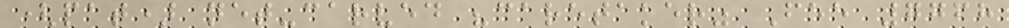(pat) net-carved "caretaker" Fee 7768
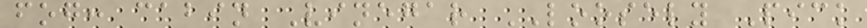fog: cabin Vinegar LOOSELY Pick
